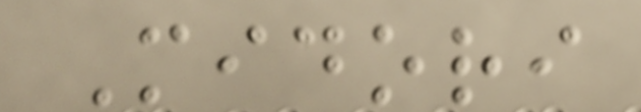Midori
